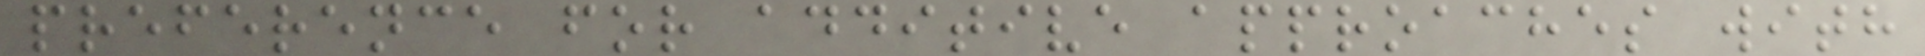preference for additive approaches with
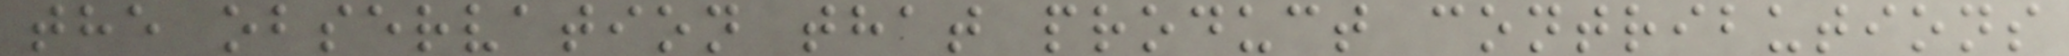the observation that product contributions
